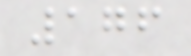176
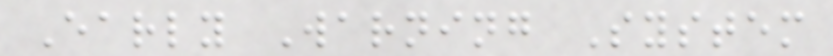Early Warning System
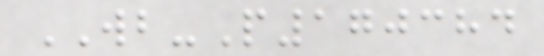WB-P170384
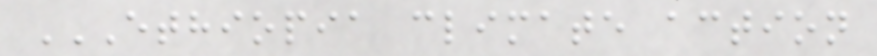ETHIOPIA CLIMATE ACTION
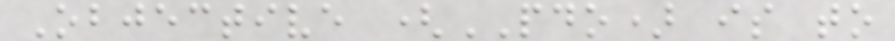Objective (PDO) is to
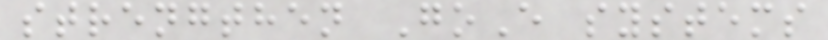strengthen GoE systems
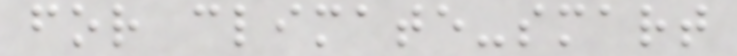for climate-smart
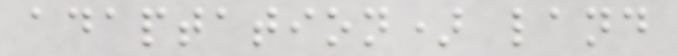adaptation) land
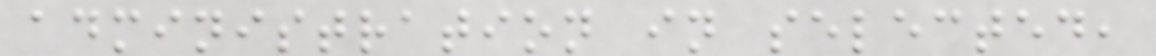administration in selected,
